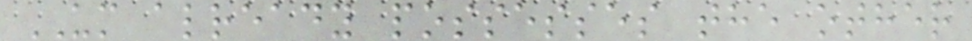UM already possesses the other
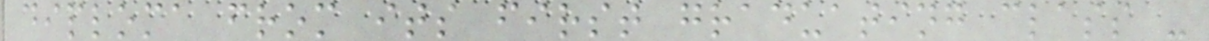diploma from its first graduating class -
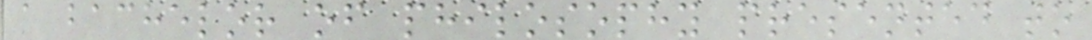a bachelor of philosophy presented to
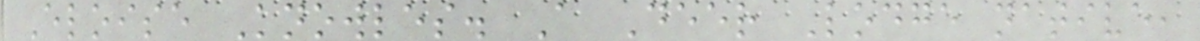Eloise Knowles. A Deer Lodge native,
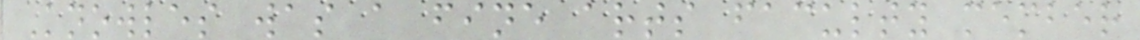Knowles was a fine arts faculty member
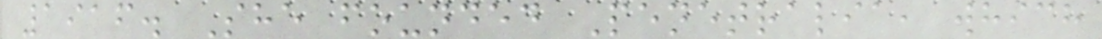1916. She founded Penetralia, which
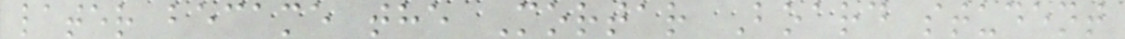later became the Mortar Board student
